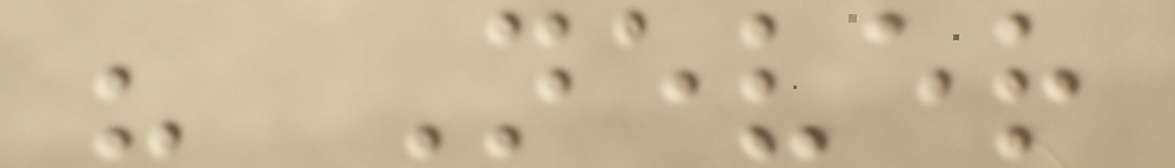" Never
